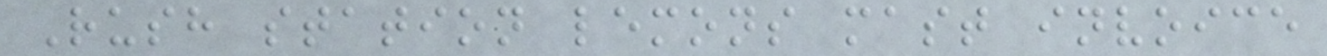Rush station lemons mast invoice
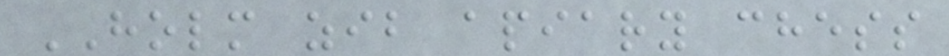HOLM zib apiary chess
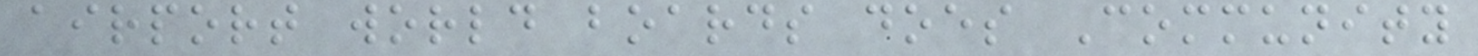airport world boards does Community
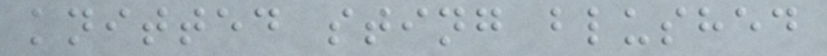knitted sting blushed
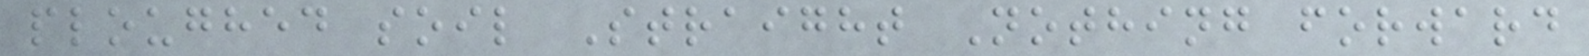ploughed soil Straight Nothing forward
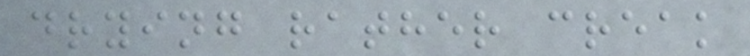drying rather creak
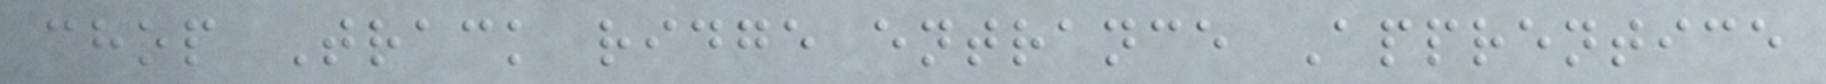chop Track ridge entrance Apprentice
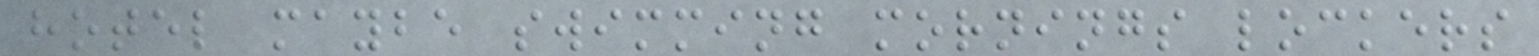hotel maybe swimming mornings lockers
